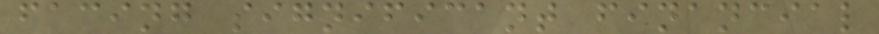facing significant financial
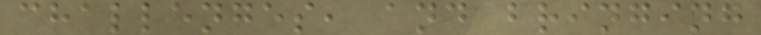challenges, and bringing
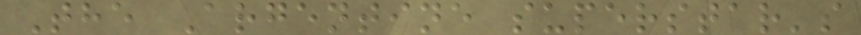The Argentine superstar's
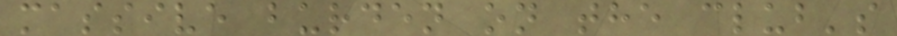massive burden on the club's
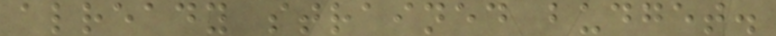already strained budget.
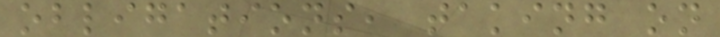obligations, taking on
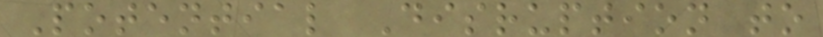Potential Disruption to
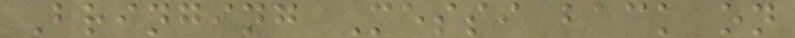Bringing Messi back on
